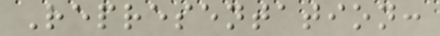Representation:
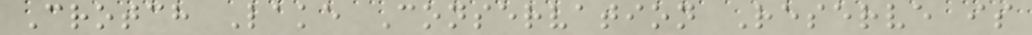Crotch Lake Conservation Reserve is
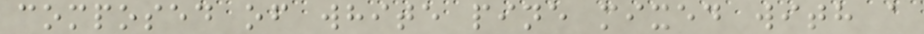composed of white pine mixed with a
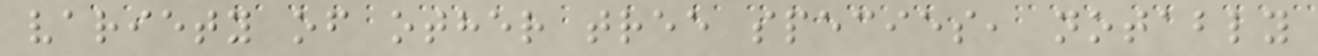variety of other tree species, notably
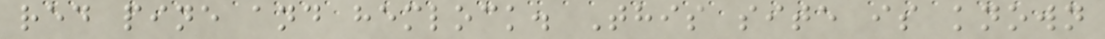red pine and hemlock. This site is known
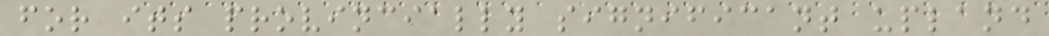for its provincially significant upland
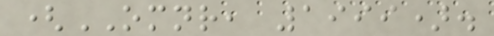(OMNR, 1999).
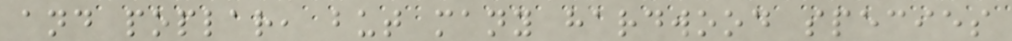and poplar, but many hardwood species
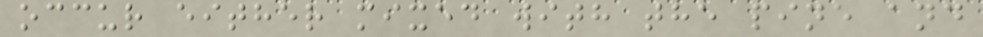occur either mixed with the pine and
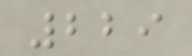229
